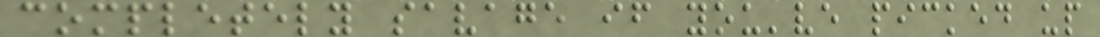completely savage if you've picked up
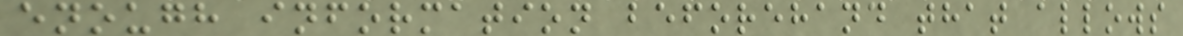enough information beforehand that allows
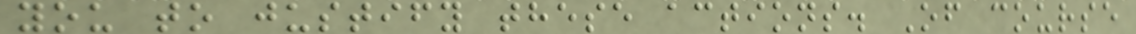you to justify these actions. Of course
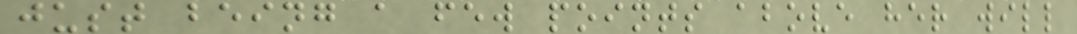just being a few points above her will
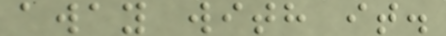away with it.
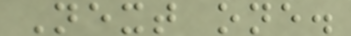Next one.
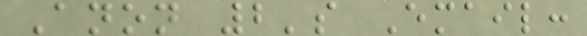Anon 2's Email:
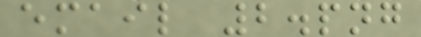email 2.png
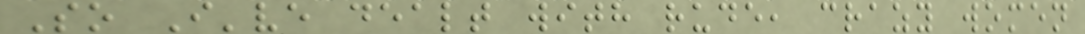So I've dealt with rude, crazy women
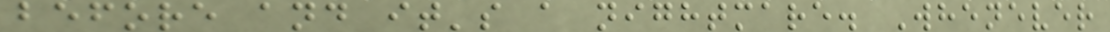before and it's a nightmare. Whenever
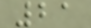21
